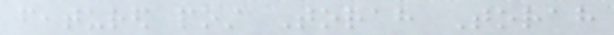featured post Torah Torah
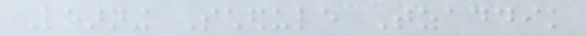Learning Schedule Tzaddik
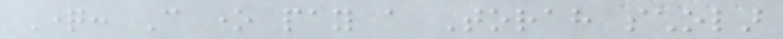Question: Can one pay a Torah scholar
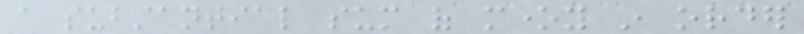a substantial sum of money in order
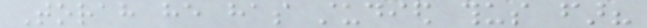Torah he has studied thus far?
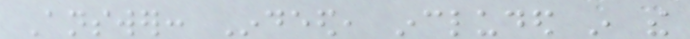Answer: Indeed, included in the
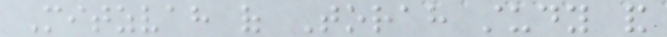Mitzvah of Torah study and
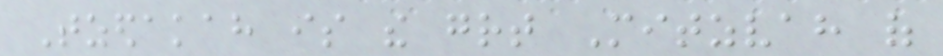Tzedakah is the great Mitzvah of
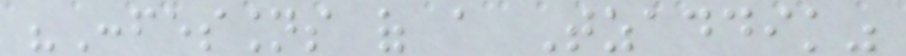"Confessions of a Tzaddik"
